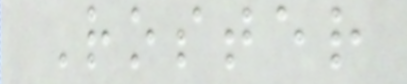Roster
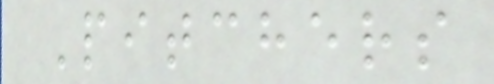Pitchers
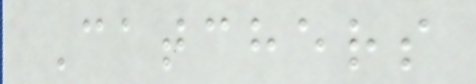Catchers
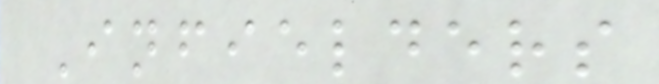Infielders
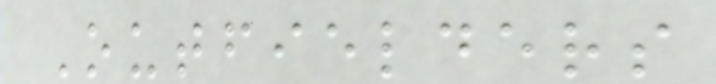Outfielders
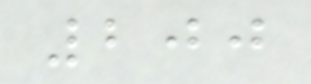200
